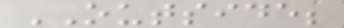OUTSIDE;
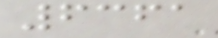6361
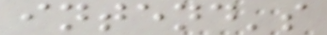intend's
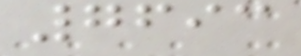7693
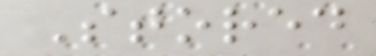Stored
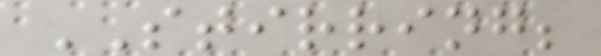STIRRING;
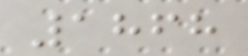1868
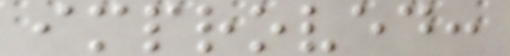improved:
